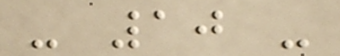- 10 -
